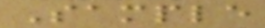Sample
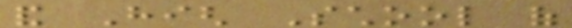and High School of
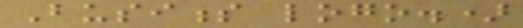Business logo.)
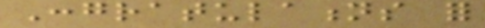Congratulations for
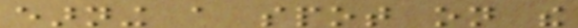earning a spot on the
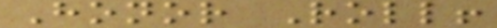Honor Roll!
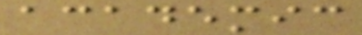academic
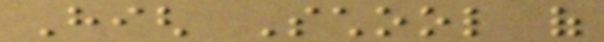High School of
